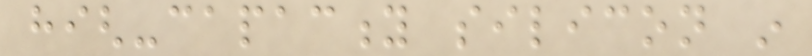high-capacity silicon in
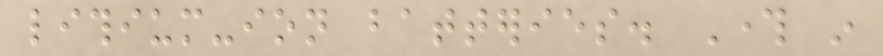lithium-ion batteries. Through in
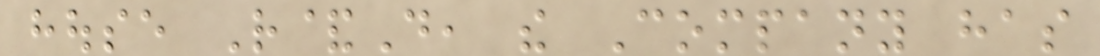house R&D, the Company has
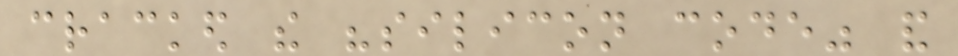cracked the "silicon code" and
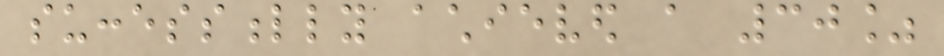successfully achieved a 30%
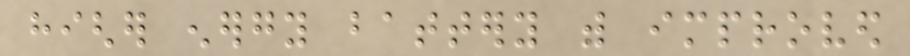higher energy battery with improved
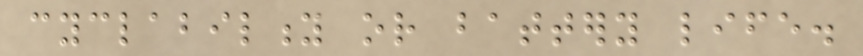cyclability or battery life.
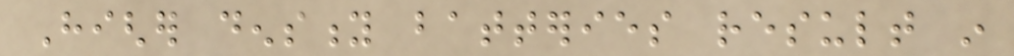Higher density batteries result in
